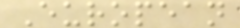European
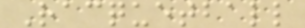Racquetball
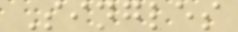Singles
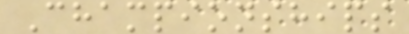Championships
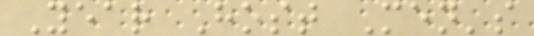Year Host Men's
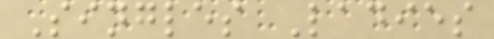Singles Ladies
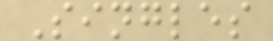Singles
